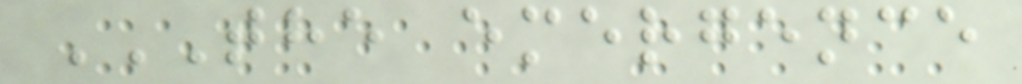THE EMERGENCE
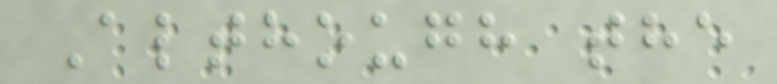Although the
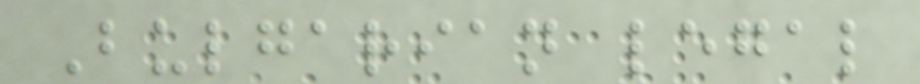Bulgarian legal
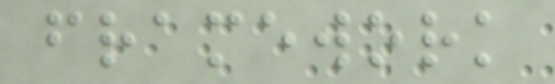framework
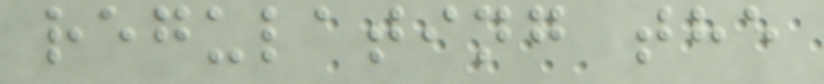regulating the
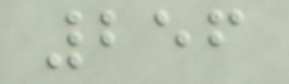256
